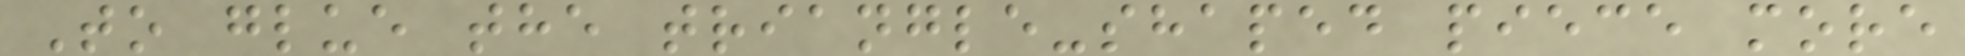To glue the triangle-shaped piece more
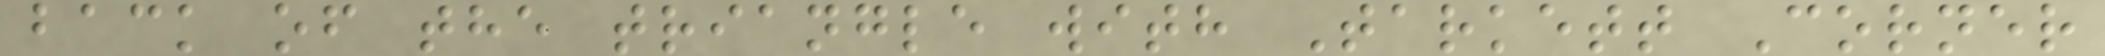back of the triangle with Tarkett Corner
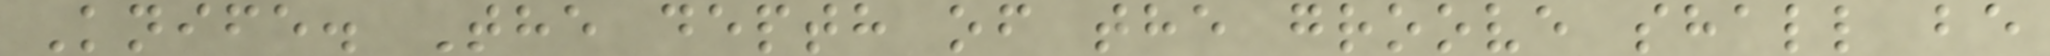Knife. The depth of the groove shall be
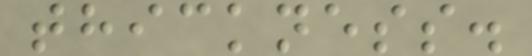thickness.
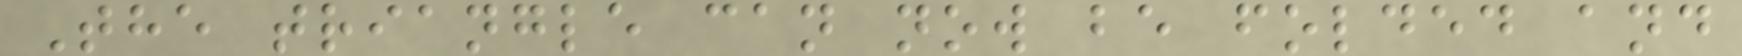The triangle can now be folded and
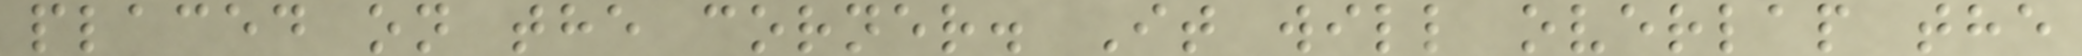placed on the corner. It will overlap the
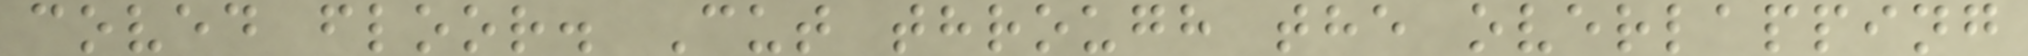coved floor. Cut through the overlapping
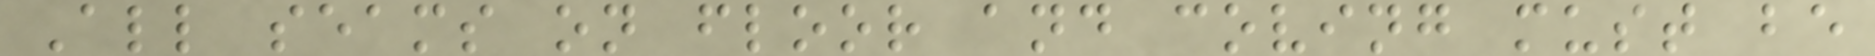All seams on floor and coving must be
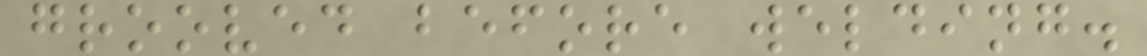grooved before welding.
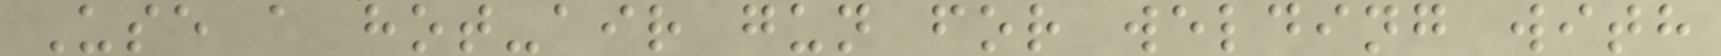Use a hot-air gun for welding with
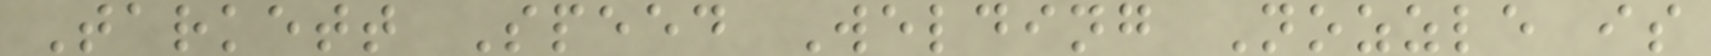Tarkett Speed Welding Nozzle is
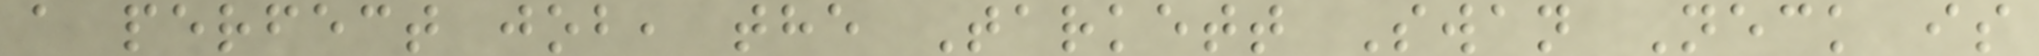a perfect job, the Tarkett Swan Neck is
